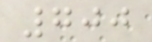700
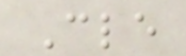Cle
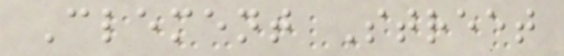Clement Street
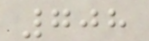708
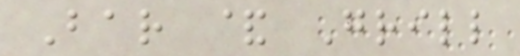Bar & Grill
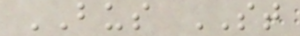BUS ST
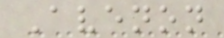Avenon
